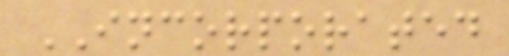INCORPORATED
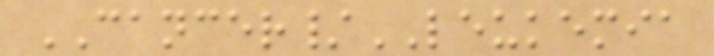CANCER/LEUKEMIA
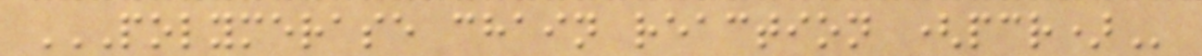POLYMERASE CHAIN REACTION (PCR)
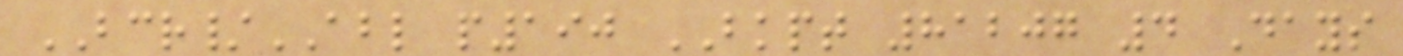BCR/ABL p190 BKPT 81207 4 Days
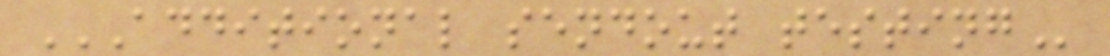ADDITIONAL SENDOUT TESTING
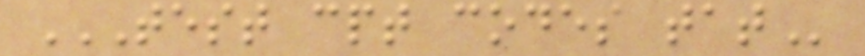TEST CPT CODES TAT
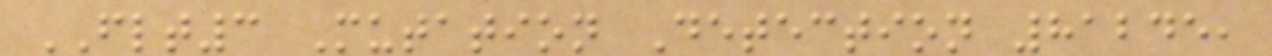FLT3 Mutation Detection 81245,
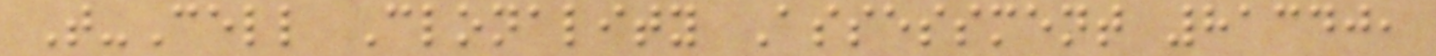T-Cell Clonality Assessment 81340,
